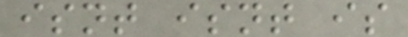isnt isnt is
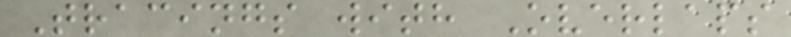Tracings with Overlaps
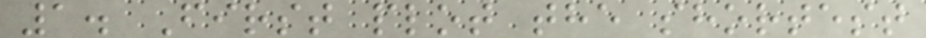1. First plot the shortest
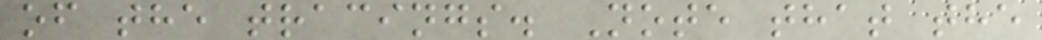of the tracings. Note that the
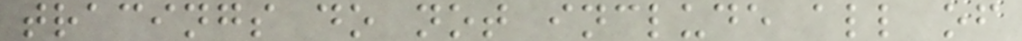tracings do not include all of
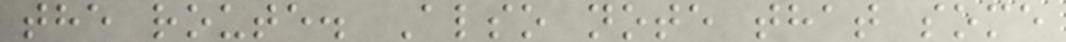the route. Also note that some
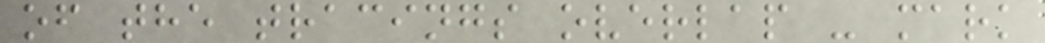of the tracings overlap - mark
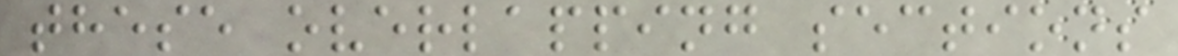these overlapping sections
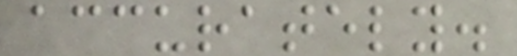accurately.
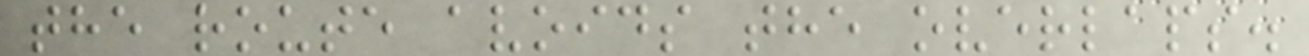the route avoids the overlaps.
